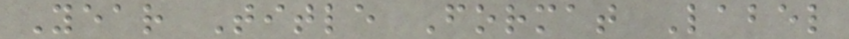Year Title Format Label
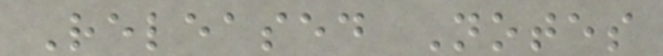Released Notes
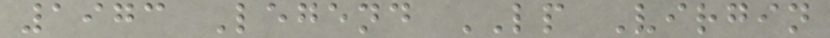1973 Legend LP Virgin
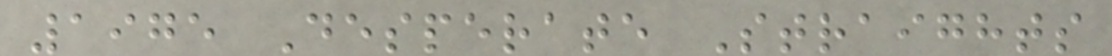1975 Desperate Straights
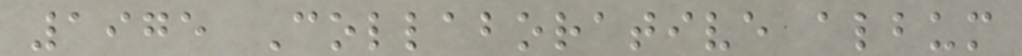1975 Collaborative album
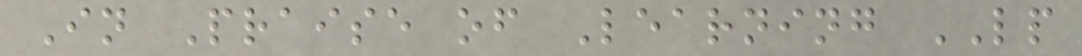In Praise of Learning LP
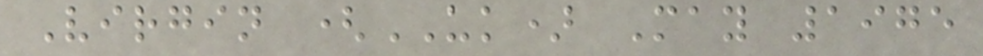Virgin (UK) May 1975
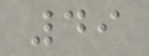49
